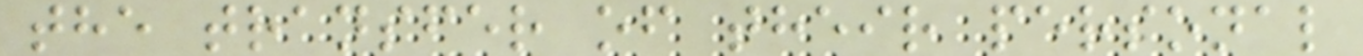the transfer of their personal
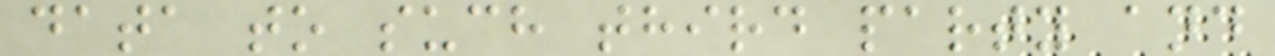data to such third party and
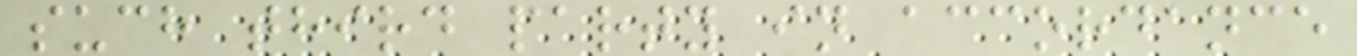such third party in accordance
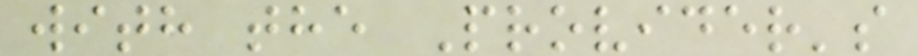with the Provider's
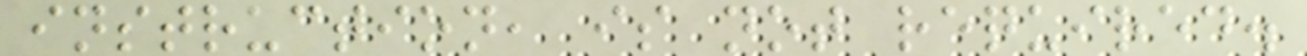instruction, is not required.
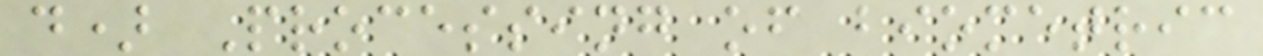d) Processing of biometric
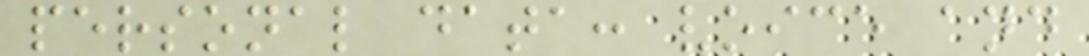personal data: voice and
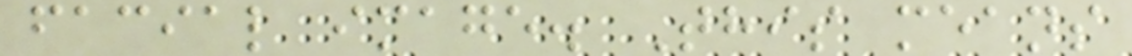facial image. This means
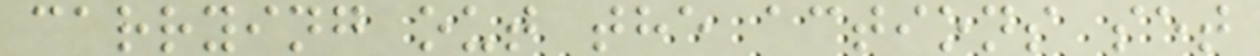carrying out the actions set
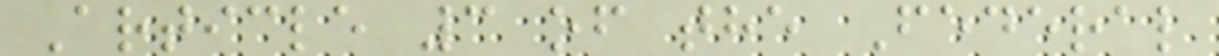Article 3 of the Federal
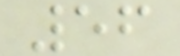56
